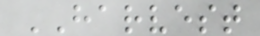HARVEST
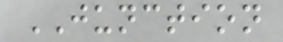JUNCTION
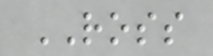ROSS
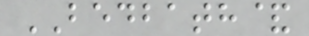BEDBATH&
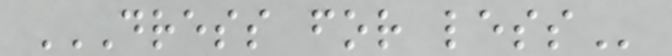DRESS FOR LESS
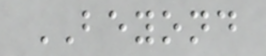BEYOND
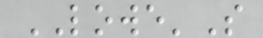LOWE'S
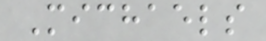Michaels
